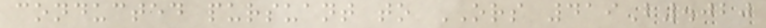conducted pursuant to ORS 419B.020
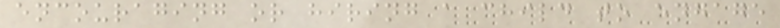encouraging or hiring a child to engage
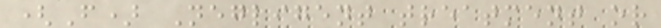(F) Negligent treatment or
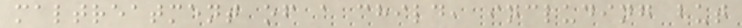maltreatment of a child, including but
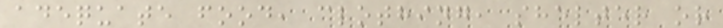adequate food, clothing, shelter or
